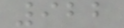922
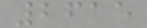2615
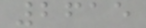2615
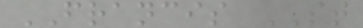FRANCIS ST
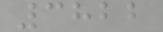3822
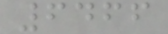6466
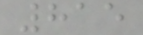815
